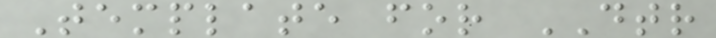Template for DTR
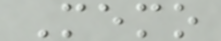Memo
